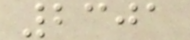2301
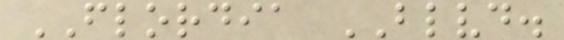FLORDIA BLVD.
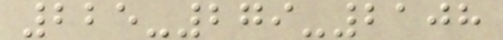225-279-2108
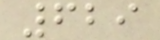629
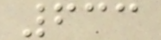633
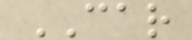CAR
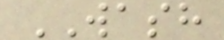WASH
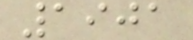1901
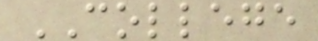COLLEGE
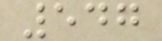547
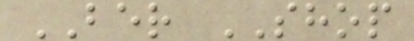BER SHOP
